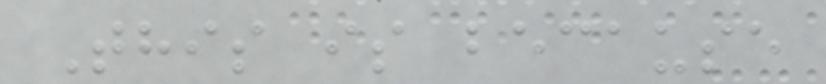This is because
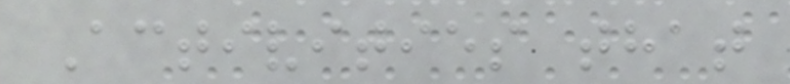Activities that
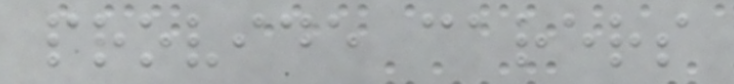provide carers
